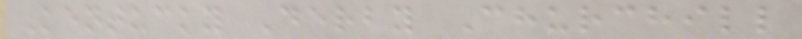Kentucky Derby Churchill
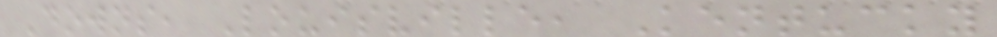Downs, Louisville, Kentucky
